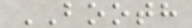BOOTH
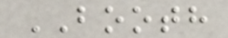BOOTH
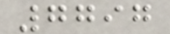7797
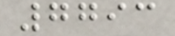7793
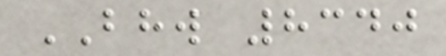BHW 8340
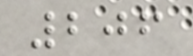206
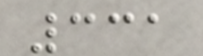331
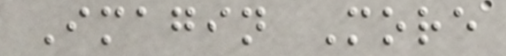Imagin More
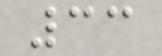33
